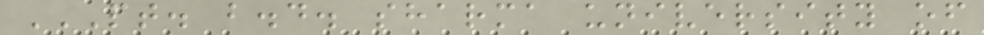PT. B.D. SHARMA UNIVERSITY OF
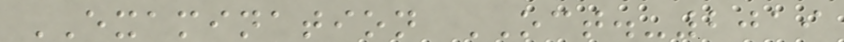EXAMINATION OCT.-2019
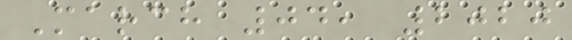March 04, 2020
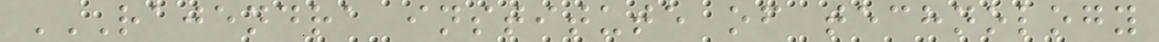RAJENDRA INSTITUTE OF TECHNOLOGY
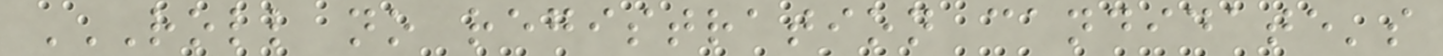ROLL NO REGISTRATION CANDIDATE'S
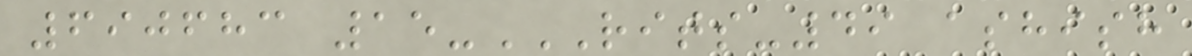690683 15-RITS-49 ASHISH
